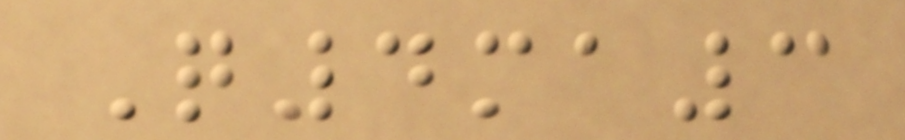Q4ma3
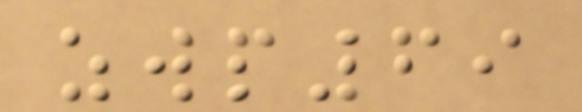zwp69
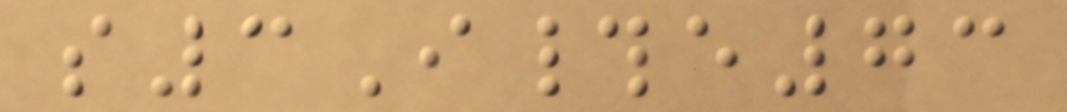s3I#e73
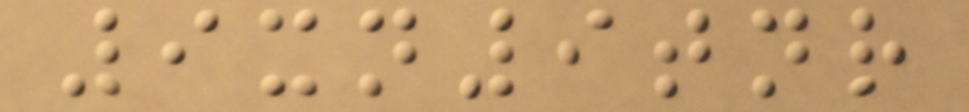9xn9tnr
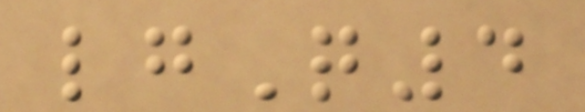lgQ4
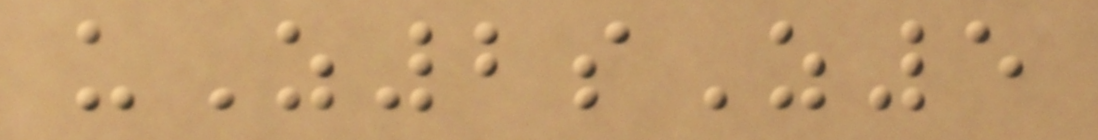uZ2sZ5
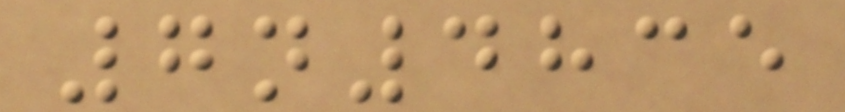7n4835
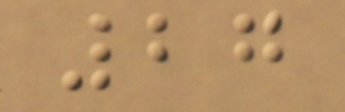27
